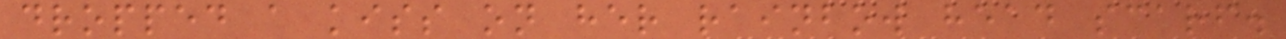dropped a kiss on her rainbow head scarf.
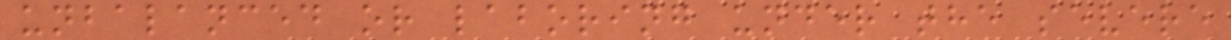unbalanced or laboring under the severe
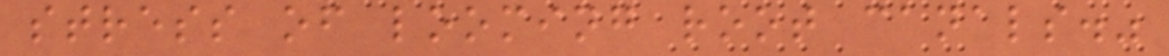stress of looming root canals."
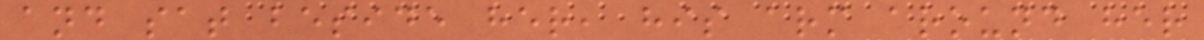and sat beside her, his arm around her
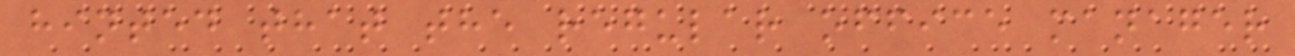hinted that the regular office manager
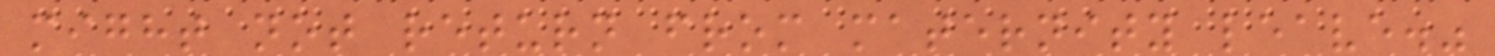might not return from maternity leave."
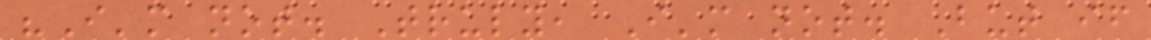"I'm not. Truly, I'm not. But if
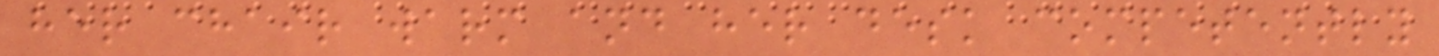her chair warm and her desk competently
